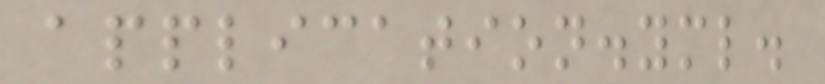application.yml.
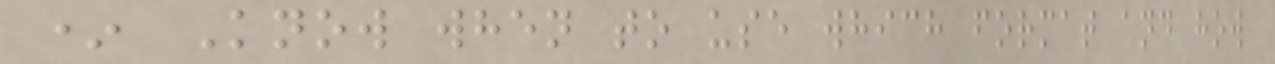* Know when to use which format and how
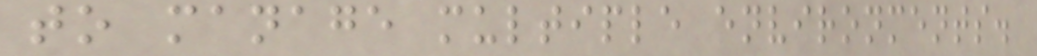to manage multiple environments.
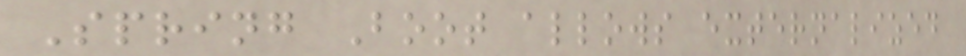Spring Boot allows externalized
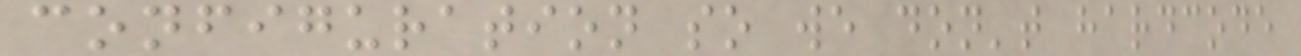configuration so we don't hardcode
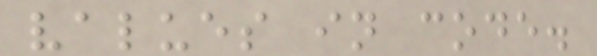values in code.
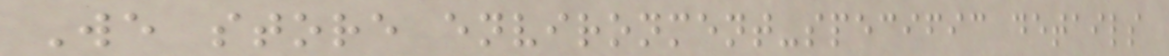We store environment-specific details
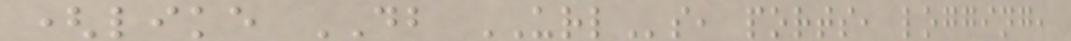(like DB URLs, ports, logging,
